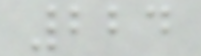224
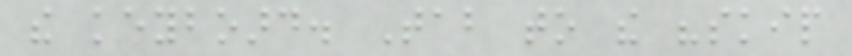the keyboard. Tab to the "skip
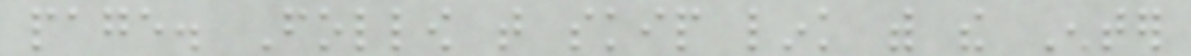page. Follow that skip link with the Enter
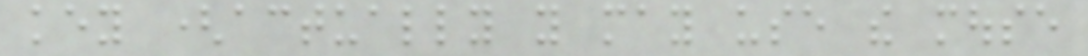key (actually you may use the mouse
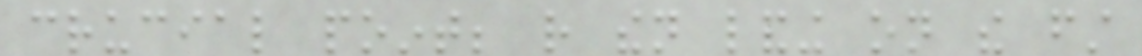crucial point; rather then landing on the first
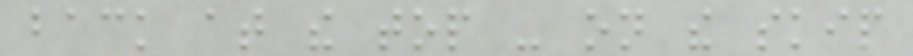back at the top - on the skip
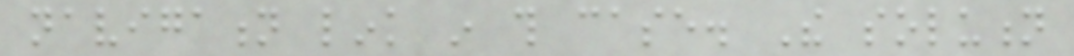navigation link in this case. The solution
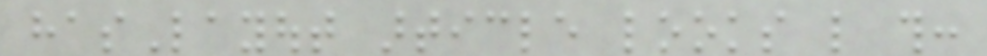hasLayout article looks like this:
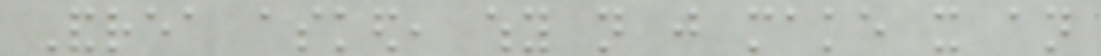Andrea asked, why not just make it an
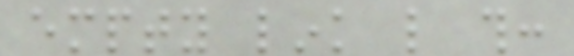empty link like this:
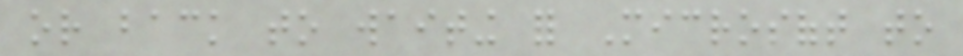or back to waiting for Microsoft to
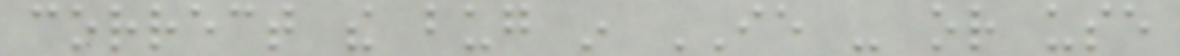correct the bug in IE - or use
